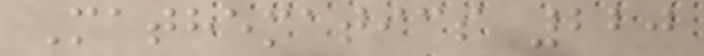Mathematics 220
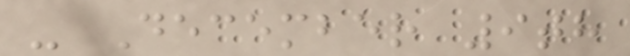- December 9th
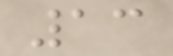13
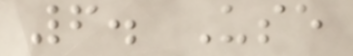6. Use
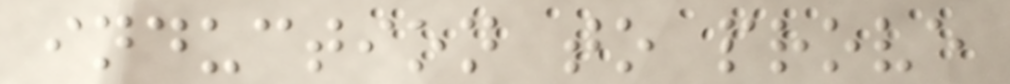induction to prove
